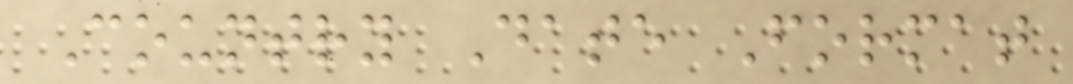Country Date Format
